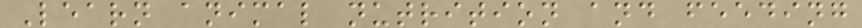Learn animal nutrition and feeding
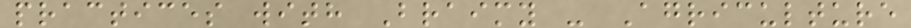practices with Braimy - Agriculture
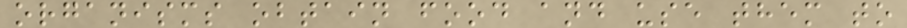organisms obtain food and use them to
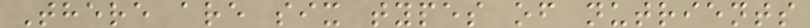There are six types of nutrients
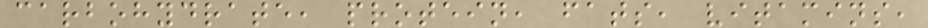carbohydrate, protein, fats, vitamins,
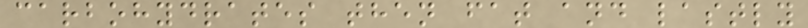carbohydrates then fat and lastly
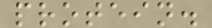protein.
